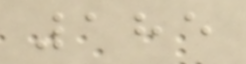185
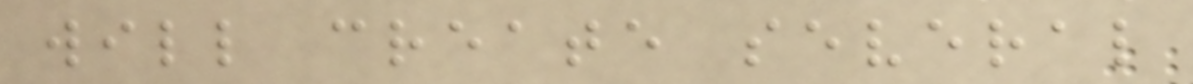will create several
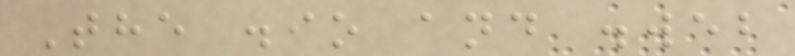The .io and .web
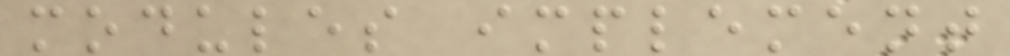modules implement
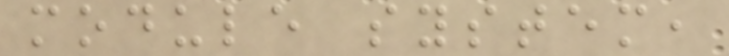module system,
